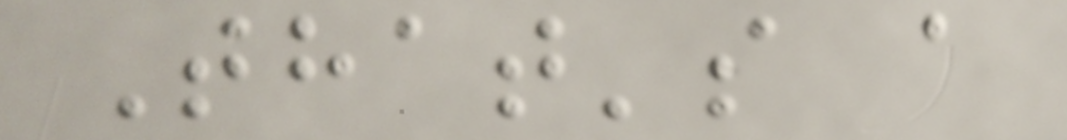That's a
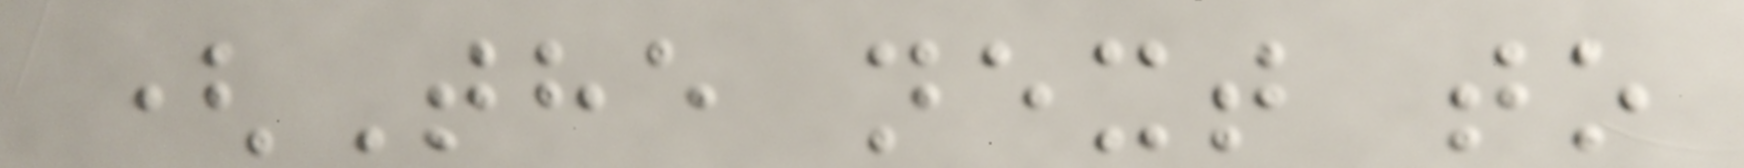(The next to
